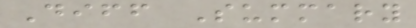Diff Summary
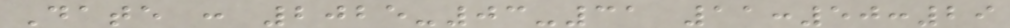Date : 2025-03-31 11:50:29
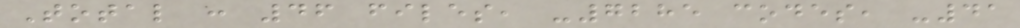Total : 46 files, -7285 codes, -41
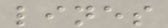lines
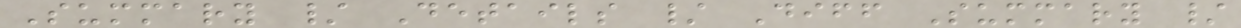Summary / Details / Diff Summary /
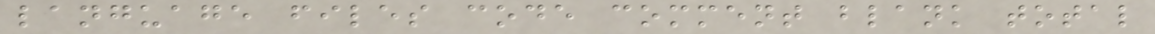language files code comment blank total
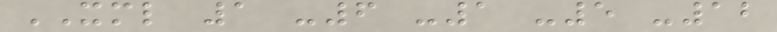XML 1 -6 -1 -5 -12
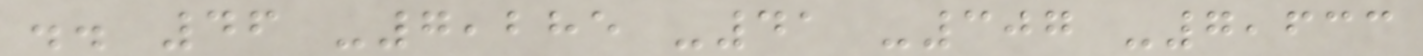.. 46 -7,285 -41 -307 -7,633
